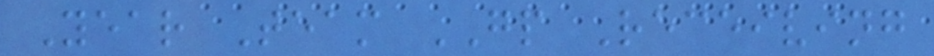Year Team GP Receiving
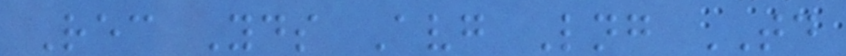Rec Yds Avg Lng TD
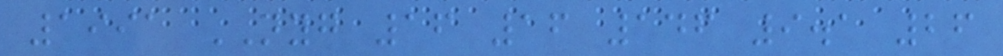1991 NYG 16 16 146 9.1 26
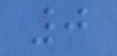0
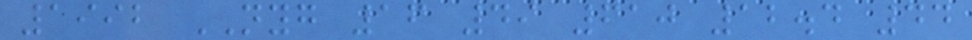1992 NYG 16 49 610 12.4 44
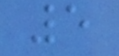5
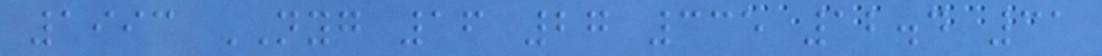1993 NYG 16 27 335 12.4 31
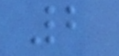2
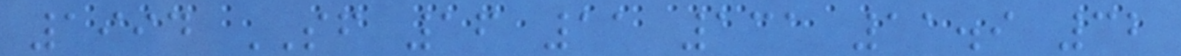1994 SF 16 11 131 11.9 32
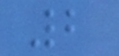2
